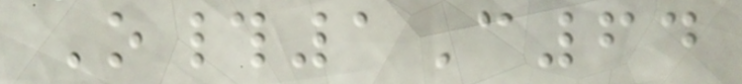O#1C64
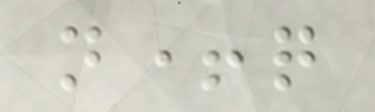n+q
